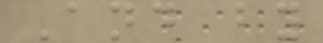And by
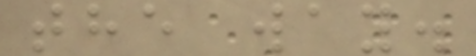the way.
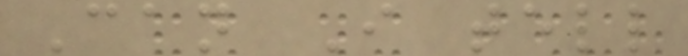Can I tell
